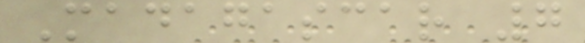Madagascar 7
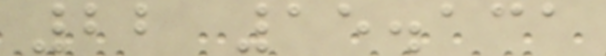22 15.131
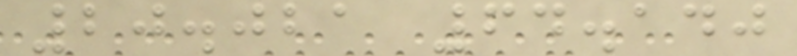20.021 64.140
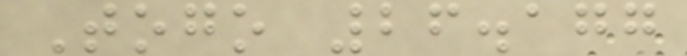Togo 26.177
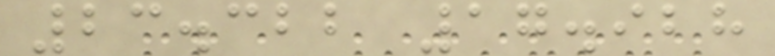23.322 17.928
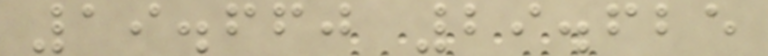19.660 29.625
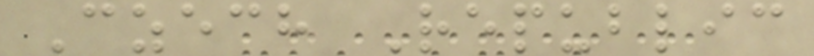Czech Republic
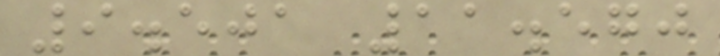9.501 11.570
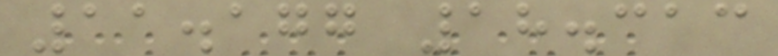11.177 18.313
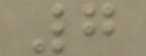7
